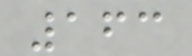163
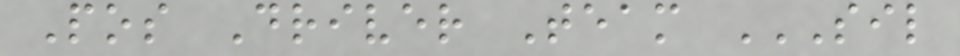Pos Driver Team SIL
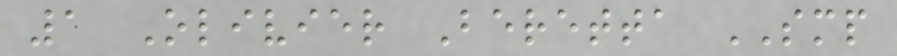1 Olivier Beretta SMP
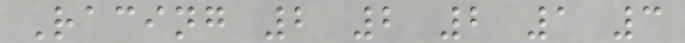Racing 2 2 2 1 3
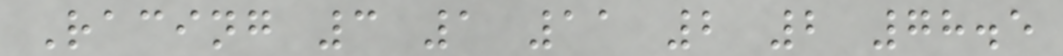Racing 3 1 11 2 2 78.5
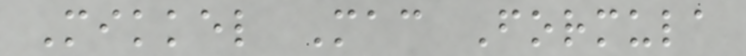Mikkel Mac Formula
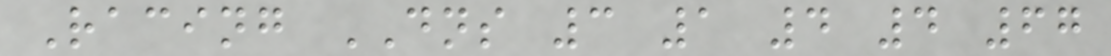Racing DNS 3 1 4 4 67
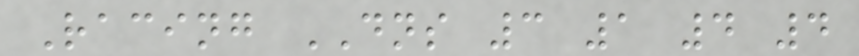Racing DNS 3 1 4 4
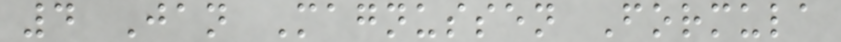4 Jan Magnussen Formula
